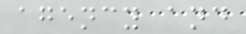agency and
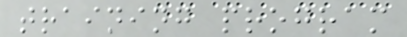training program
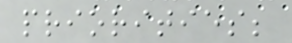priorities;
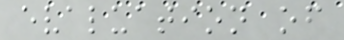evaluation of
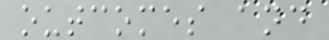outcomes and
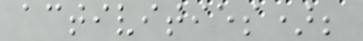activities);
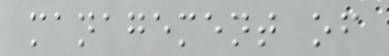management of
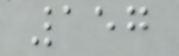157
